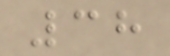38
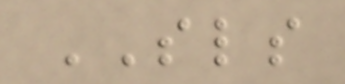SLS
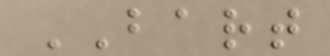BART
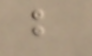b
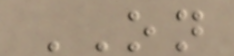ON
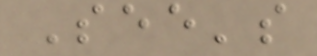See's
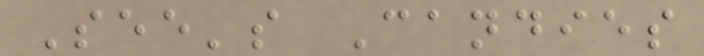See's Candies
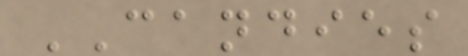CANDIES
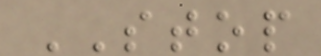STOP
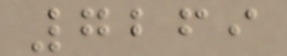7269
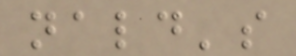nald's
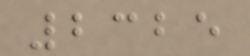2325
